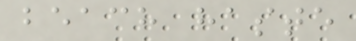beach haste
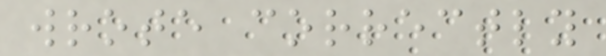wrote correctly
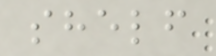shelf
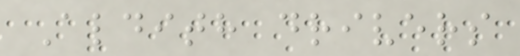Aldith drivers
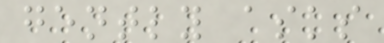gently asks
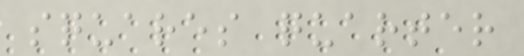squares quarter
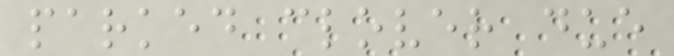parked clover due
